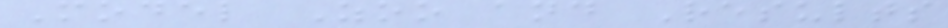Model Zoo and Results
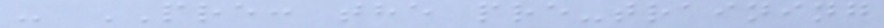- PRE: the pre-training
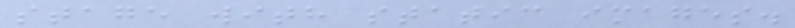stage with static images.
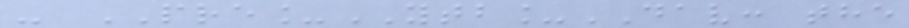- PRE_YTB_DAV: the
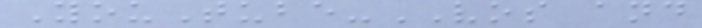YouTube-VOS and
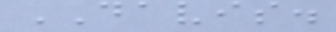DAVIS.
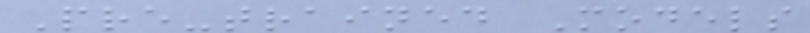Pre-trained Models
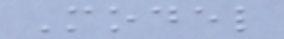Model
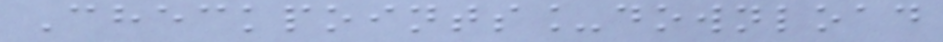Checkpoints_download
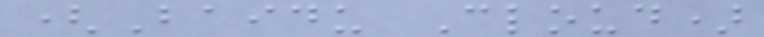(Baidu Cloud)
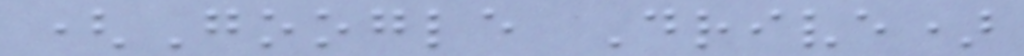(Google Drive)
